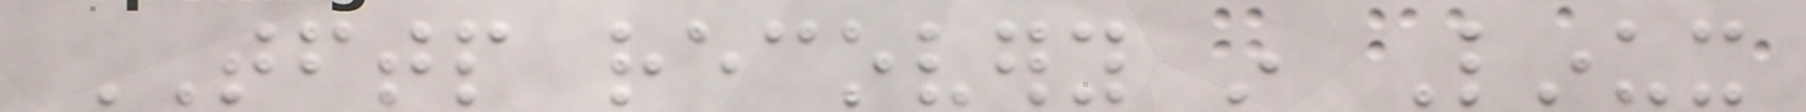TFTP recovery in Linux
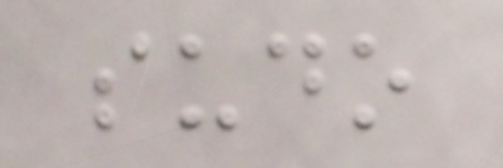sudo
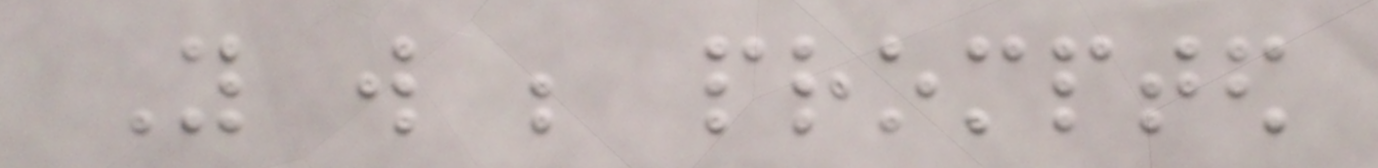You will be prompted
